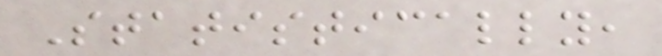Statistically,
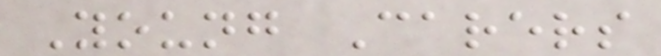Young Carers
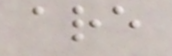are
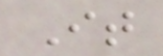It
